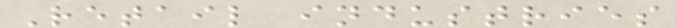Retail industries
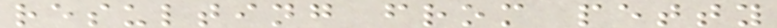resulting from petty
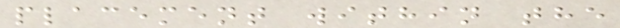placement within the
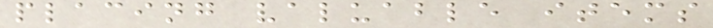placing valuable items
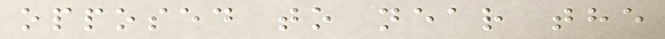opposed to near the
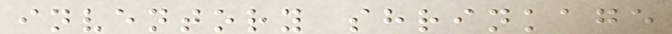inventory shrinkage
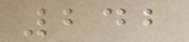242
